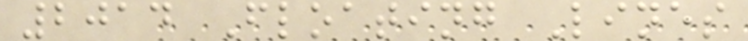2014 Floating Lines
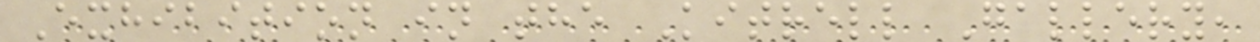Exhibition in the Kitrell Gallery,
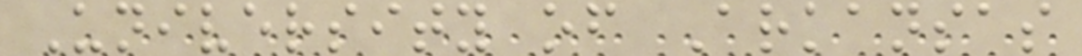University of Arkansas
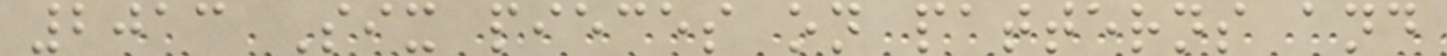2013 Six pieces on patterns and
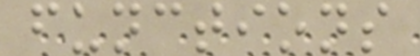functions
